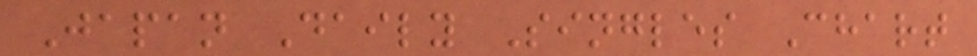Japan Daily Singles Chart
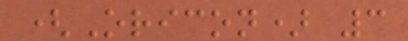(Oricon) 3
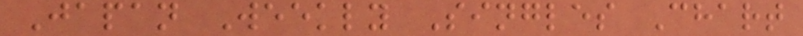Japan Weekly Singles Chart
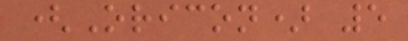(Oricon) 5
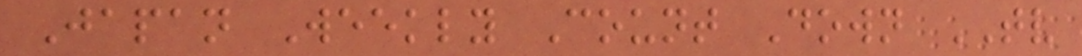Japan Weekly Count Down TV
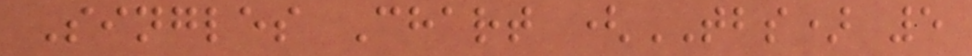Singles Chart (TBS) 5
